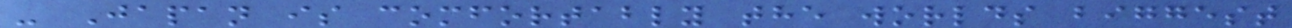- Japan is comfortably the worlds biggest
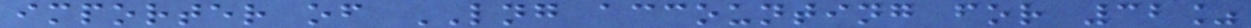importer of LNG accounting for 32%
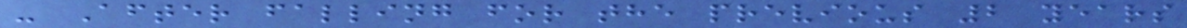- After falling for the previous 2 years
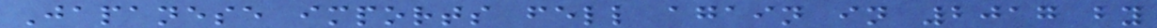Japanese imports fell again in 2017 by
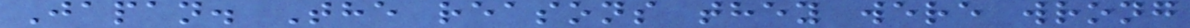Japan. The reasons they were wrong
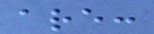are:
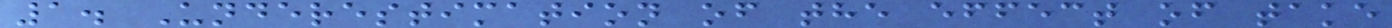1. Underestimation of the effect of take
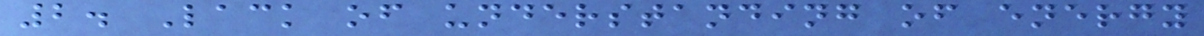2. Lack of understanding of energy
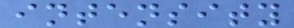intensity
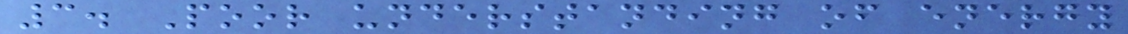3. Poor understanding of energy
